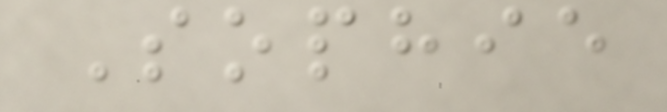Sophie
